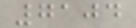7104
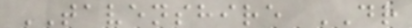TAVENSHIRE DR
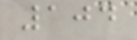104
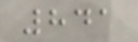841
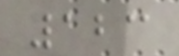123
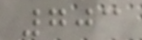703
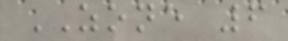ZONE 6
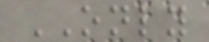ONLY
